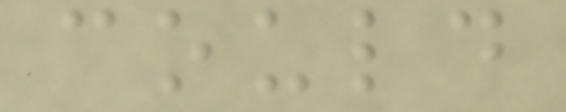could
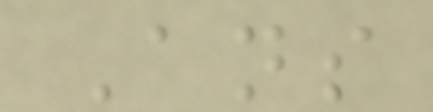Ans
